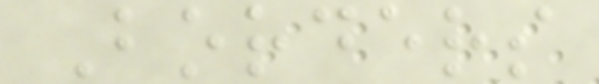Borders
